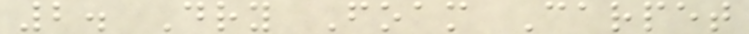2. Dry Foam Carpet
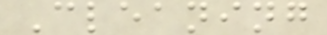Cleaning
